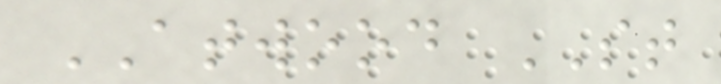ATWOOD ST
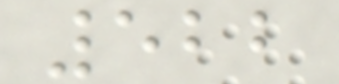522
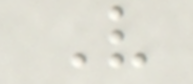V
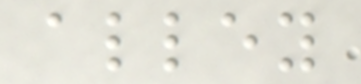alley
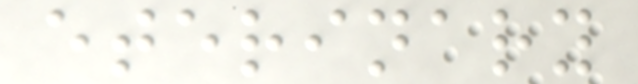eterinary
